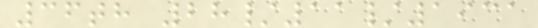36th 28/11/1931
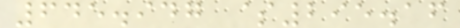645.947 $295.16
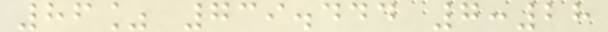86% 739.444 7:28
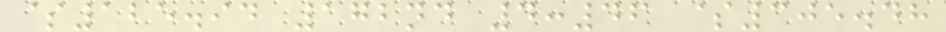$125.94 172nd 4:46 $305.48
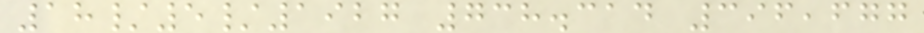18/5/1927 738.314 396,677
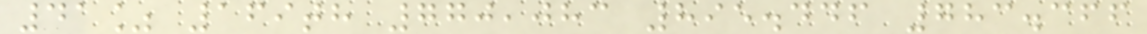41% 169th 770,083 895.446 783.366
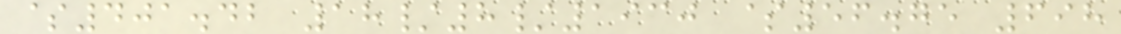$401.42 18/8/1930 $56.75 698
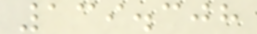139.308
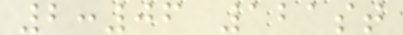2:06 121st
